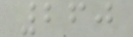260
